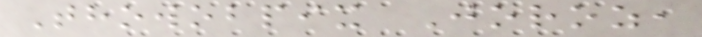Thowobpix Joroz,
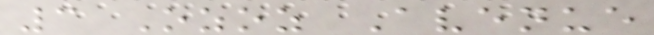3 Ozoz Avenue
